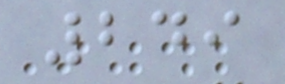249
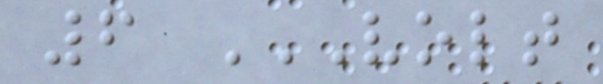6 VOLT
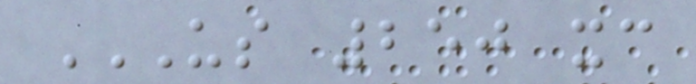US 250 XC
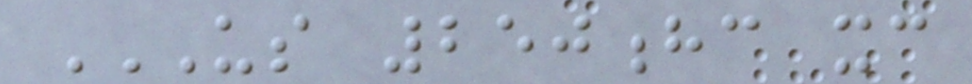US 250HC XC
